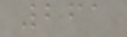261
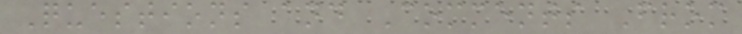Questions and Comments From
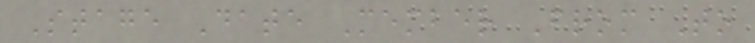Stage Date Member From To
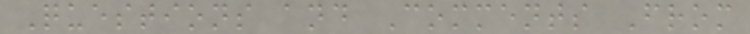Questions and Comments From
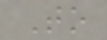To
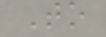To
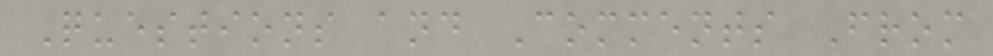Questions and Comments From
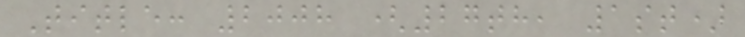Title: 2008 (27th, 1st)
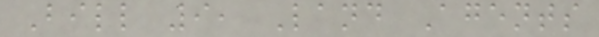Bill 9, Land Agents
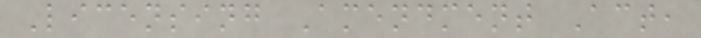Licensing Amendment Act,
